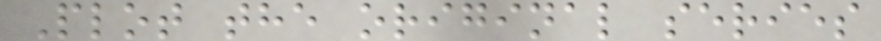Plot the original series
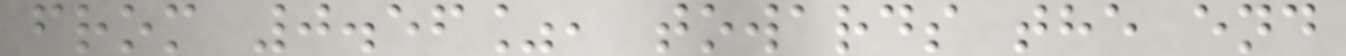from 0.56%, towards the end
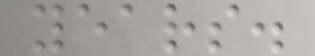years.
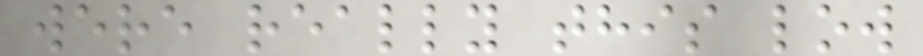were really this low
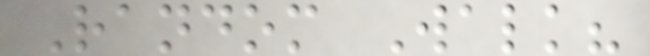Random Walk?
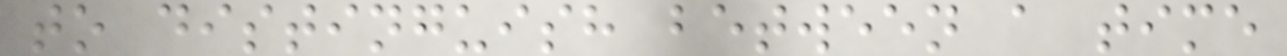to distinguish between a time
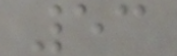53
